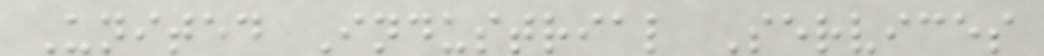United Industrial Services
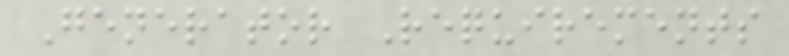Generator Requirements
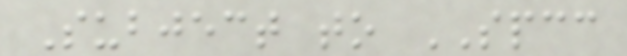Subject to SPCC
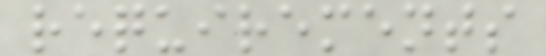requirements
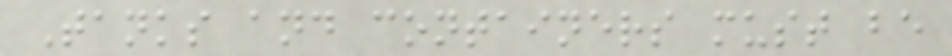Tanks and containers must be
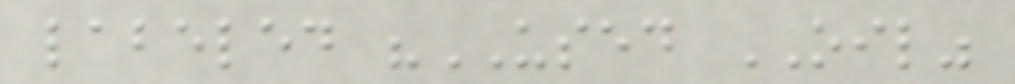labeled "USED OIL"
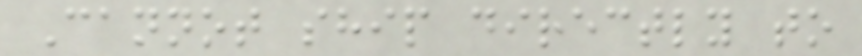Cannot ship directly to
